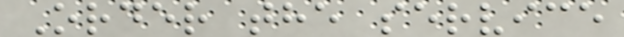Order the service
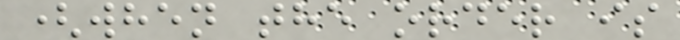(when the order is
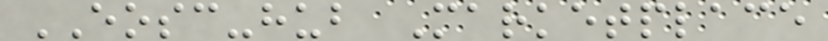EOSC-hub Marketplace
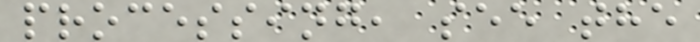processing, see the
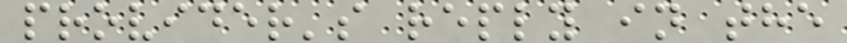provider's reply in the
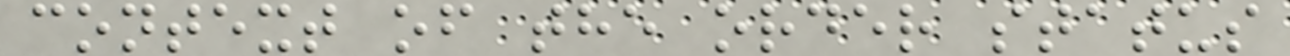context of the order status
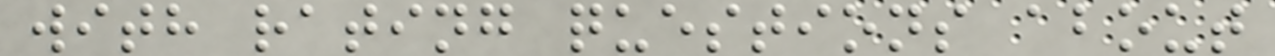with rating questions about
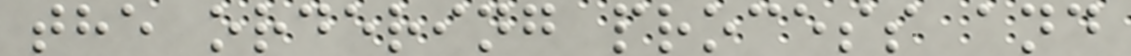the ordering process and
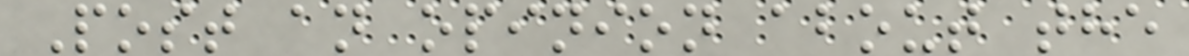Post an opinion about the
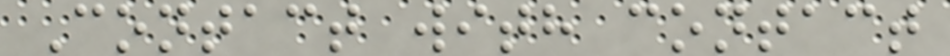Contact with contact
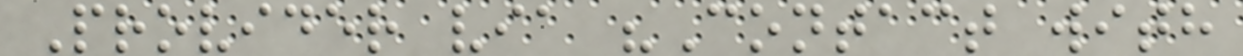Provider via "Contact with
